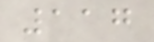117
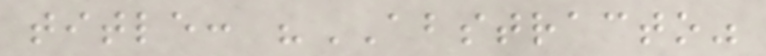title: "ABSTRACTO"
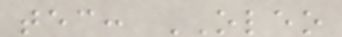tec: OLEO
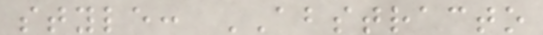style: ABSTRACTO
